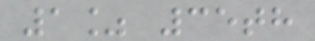1% 35th
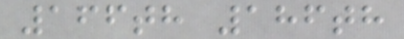166th 186th
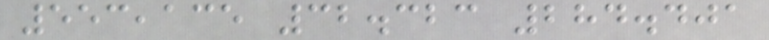553,135 32.323 284.401
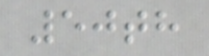50th
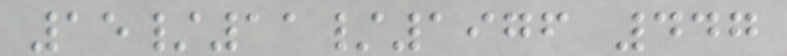15/11/1976 447
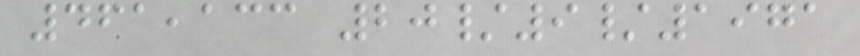461,133 20/9/1971
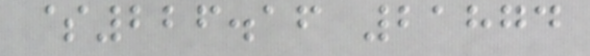$226.16 21874
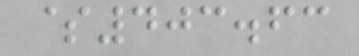$403.63
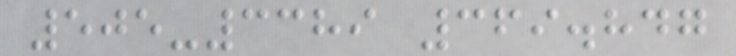505-3389 369.847
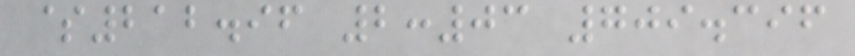$212.96 2:03 709.396
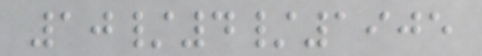10/4/1905
